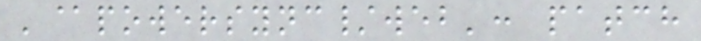'@powersync/web': patch
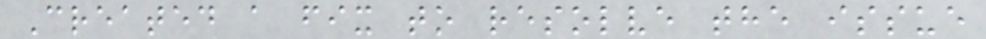Created a fix to resolve the issue
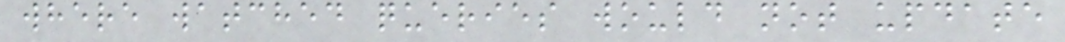where watched queries would not update
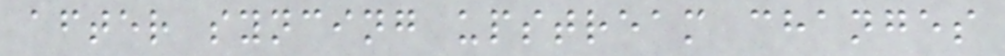after syncing upstream changes
